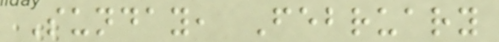Sunday, February
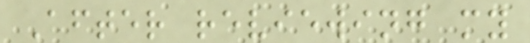After reviewing my
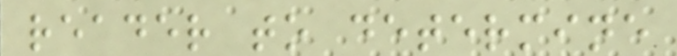reader to determine
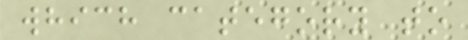which category to
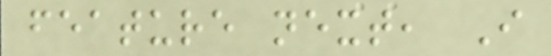feature next, I
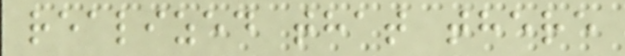realized that there
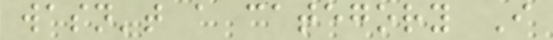wasn't a category I
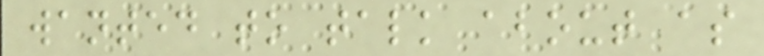wanted to talk about as
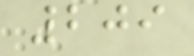209
